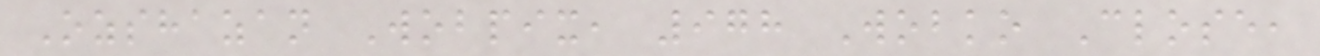Ozshazan Wobpix, 978 Wobko Close,
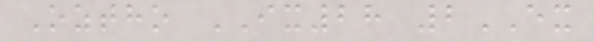Oztho IX28 2EX
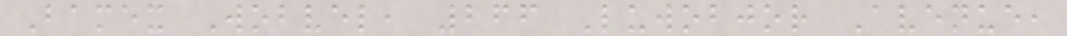Bamex Wobvel, 266 Luwobjor Avenue,
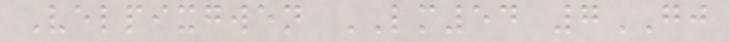Velpixgwen LM54 7GJ
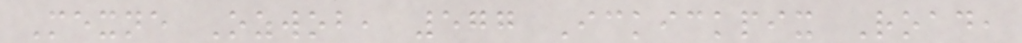Mexne Ozwob, 577 Ickickpix Road,
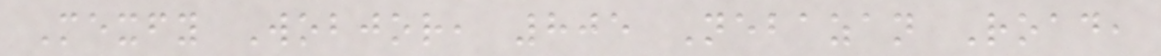Mexfy Wobjor, 805 Nebazan Road,
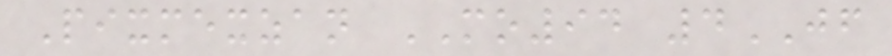Pixmexzan MO94 4JF
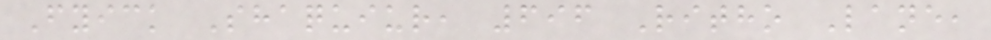Fyick Shaquiur, 696 Ritho Lane,
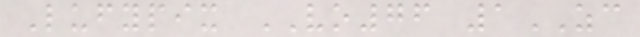Lufypix VO76 1ZC
